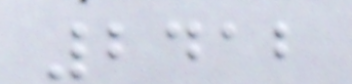2412
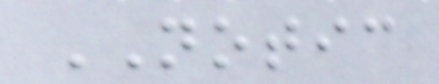NOTIC
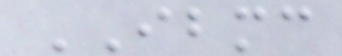IBMC
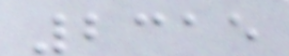2315
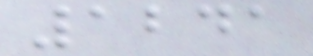1241
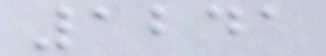1241
